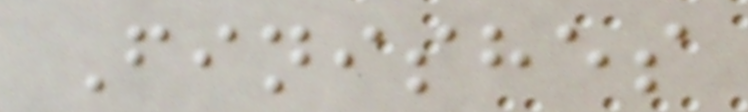Finishes
